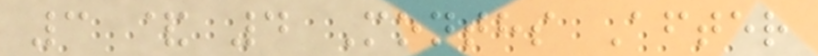3 & 4 Months After
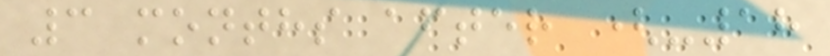3 months after (-18
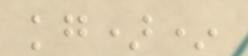kg)*
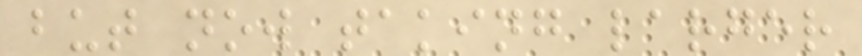but now taking larger
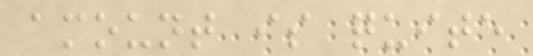amount is quite
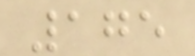175
